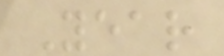Year
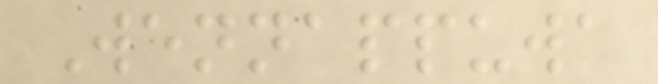Wennappuwa
